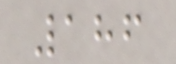186
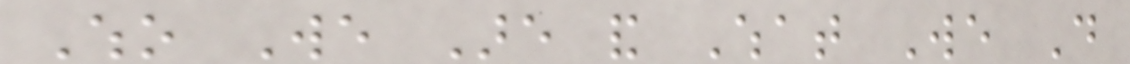Who We Are and What We Do
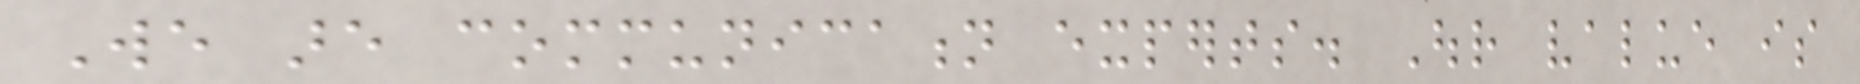We are communication experts. Our value is
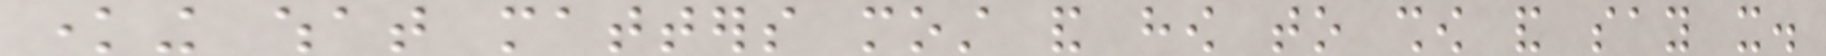knowing what matters most and how to show and say it.
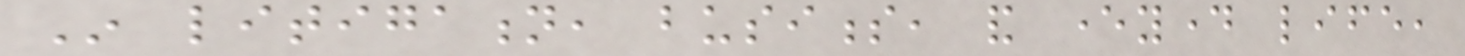In litigation, business, and everyday life,
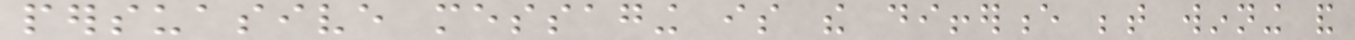persuasive messaging is the difference between winning and
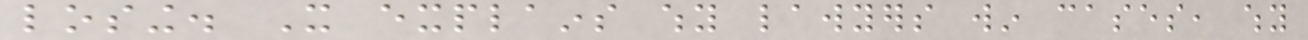losing. It explains why lawyers win cases, why
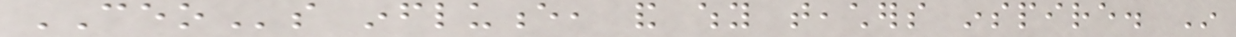CEOs influence, and why teachers inspire. In
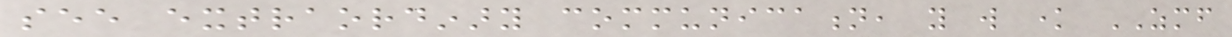see extraordinary communication, you will know ZMF
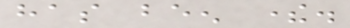has been there.
